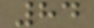84
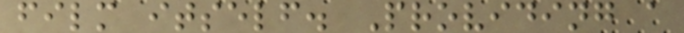film itself. Providing a
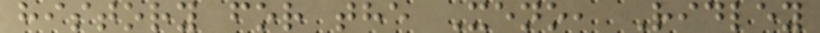history for the Xeno, Ridley
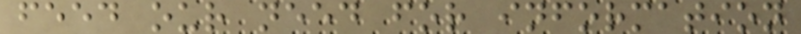feed our need for information
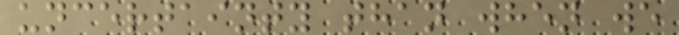uncertainty than when we
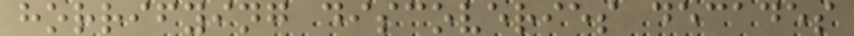horrifying discoveries decades
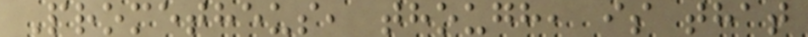Prometheus, though, is that
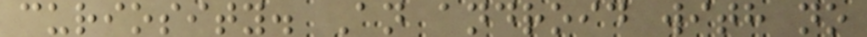curiosity. An android with no
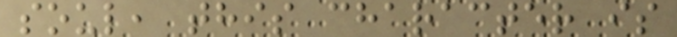soul, this character is
